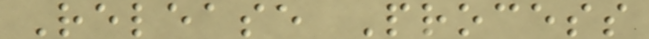Release Process
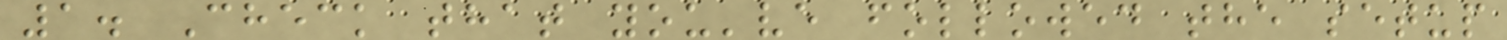1. Check that you've followed the setup
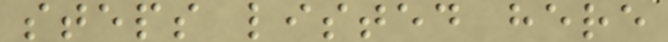steps listed here
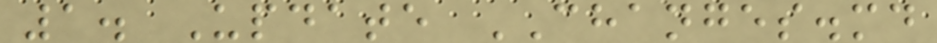1. Update CHANGES.md
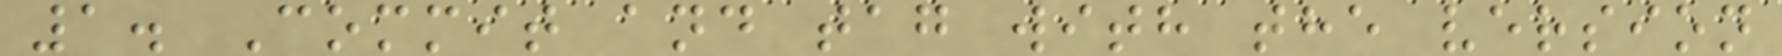1. Commit and tag with the version
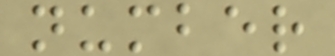number
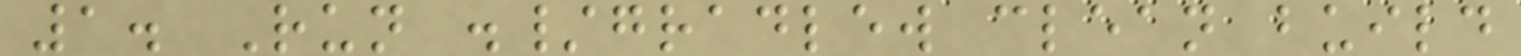1. Run ./gradlew clean build
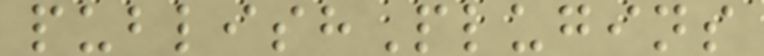publishPlugins
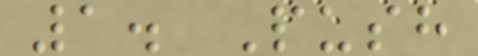1. Push
